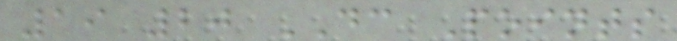19 20 DC Points
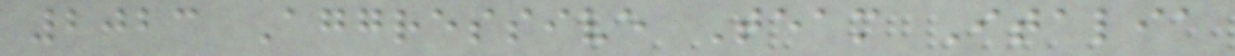2023 Aggressive Team Italia
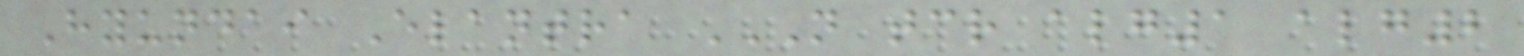Hyundai Elantra N TCR ALG1 ALG2
